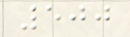500
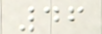46
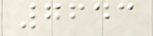7643
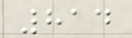814
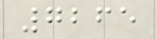7265
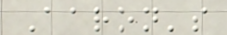Aaron's
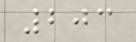203
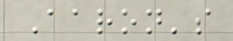Aaron's
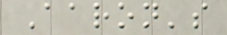Aaron's
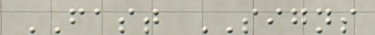FAST SIGNS
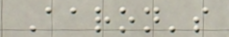Aaron's
